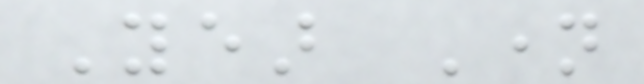Year Name
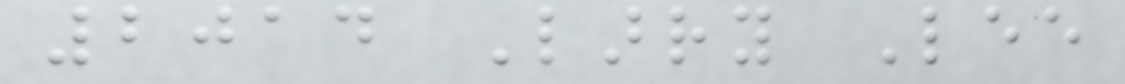2014 Larry Lee
